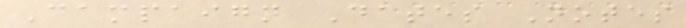Campaign Dates Notes
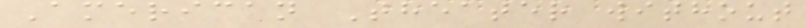American Theater without
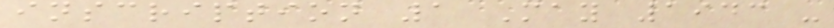inscription 1 May 1943 -
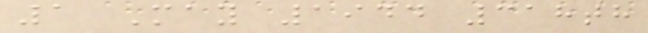1 May 1944 318th
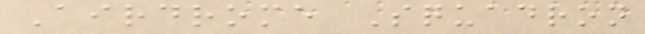Airdrome Squadron
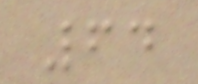64
